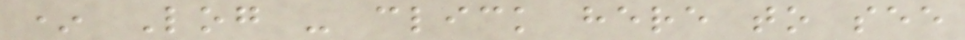* Log - click here to see
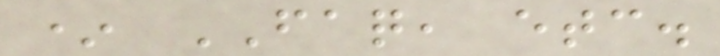* FAQ, etc.
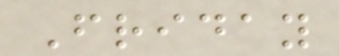Friday
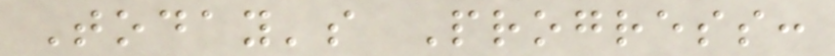Today's Progress:
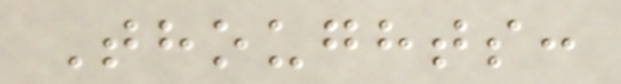Thoughts:
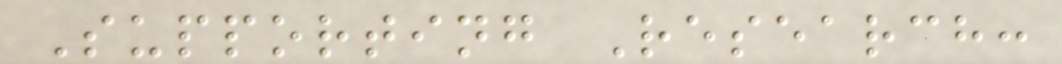Supporting Research:
